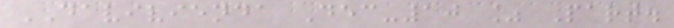DAVIVIENDA Dec-10 % Part.
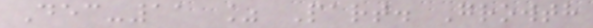Dec-11 % Part. Growth
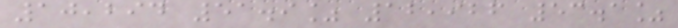10,294 51.9% 12,926 53.1%
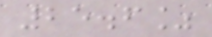25.6%
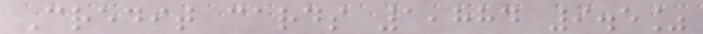Credit cards 1,884 9.5%
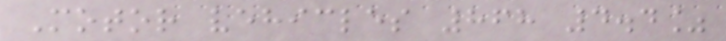Motor vehicles 868 4.4%
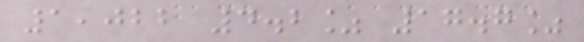1,022 4.2% 17.7%
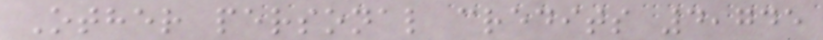Other personal credits 4,745
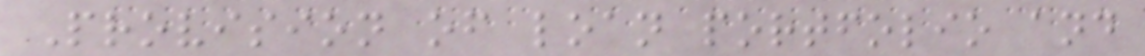Provision of loan portfolio and
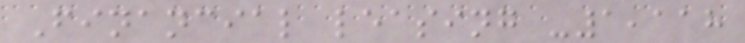Financial leasing -1,118
